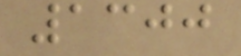1300
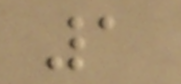1
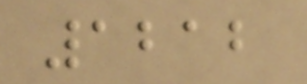1212
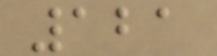121
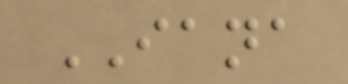IANA
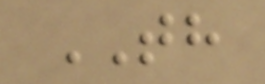TH
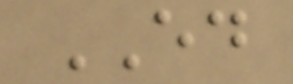ED
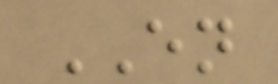EN
